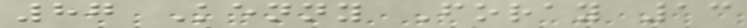87 Kenny Foray 13
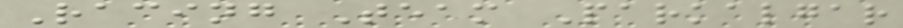Racing Team Parkalgar
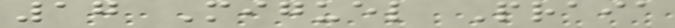17 Miguel Praia
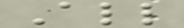All
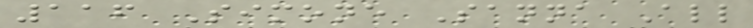116 Simone Sanna All
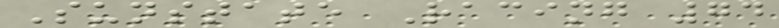Sunstate Racing 74
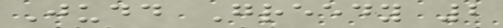Judd Greedy 2
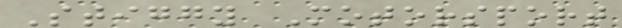Stiggy Motorsport
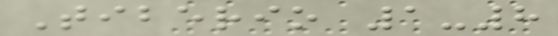Tiberio 1-8
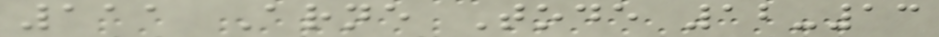111 Arne Tode 12-13
